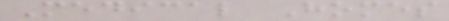Medical Homes
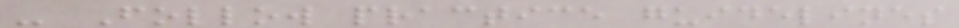- Follow practice guidelines
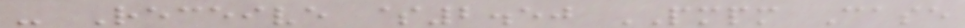- Receive $2.50 PMPM Case
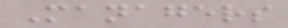Managers
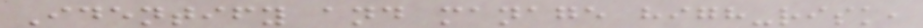Identify and manage high-risk,
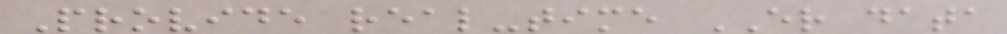Provide real-time ER data
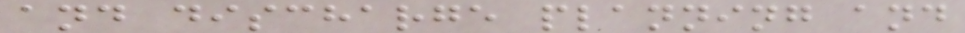and discharge planning and
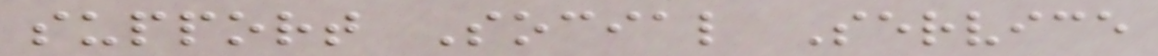support Social Service
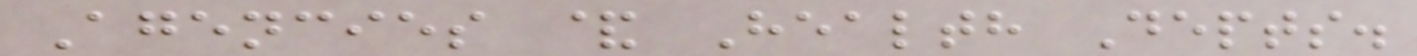Agencies & Health Depts.
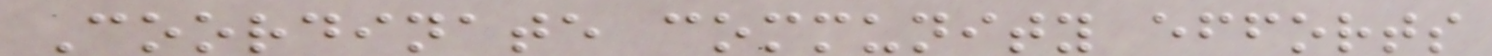Coordinate community efforts
